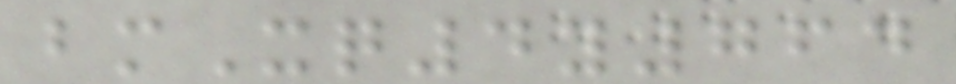bmXq4y764
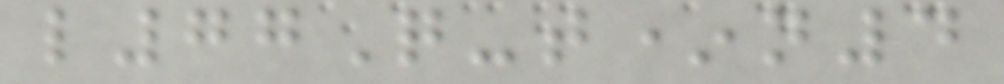l77Q-t*n4
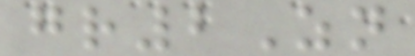gr2Zn
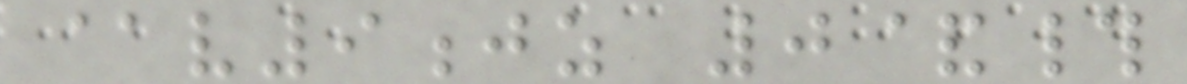@v9jz 0&#
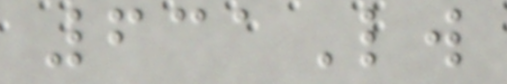631Lw
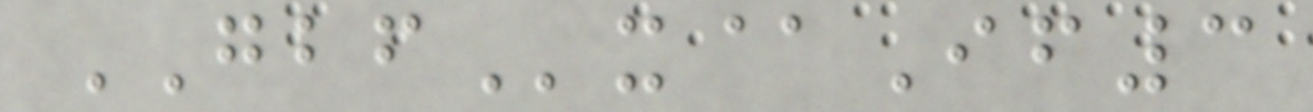GBFx@If3
